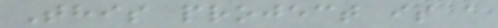This project is a
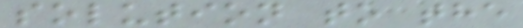solution to the
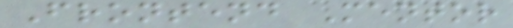Frontend Mentor
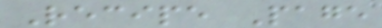Recipe Page
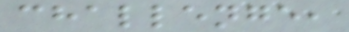challenge,
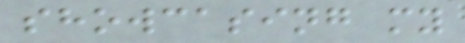showcasing my
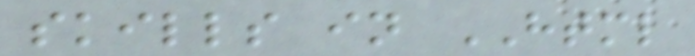skills in HTML
